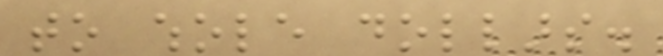to whole dollars.
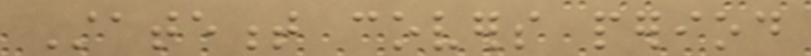Statement covers period
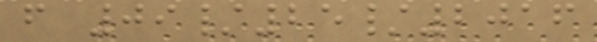from 09/25/2016
